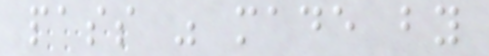pass was made by
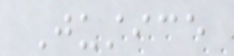Justice
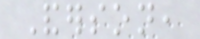Anderson,
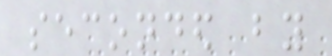seconded by
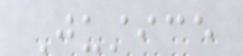Justice
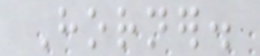Horner.
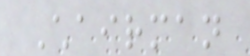Chairman
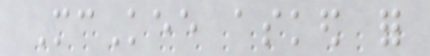McKee asked for
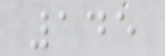145
